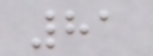81
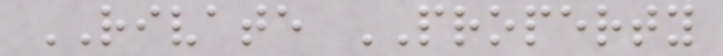RIVATE PROPERTY
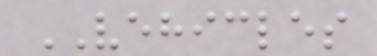VEHICLES
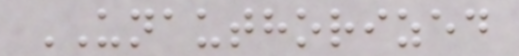UNAUTHORIZED
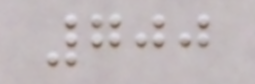700
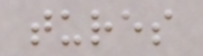tures
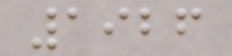1926
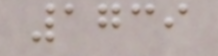1739
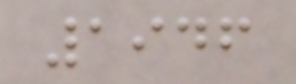1946
